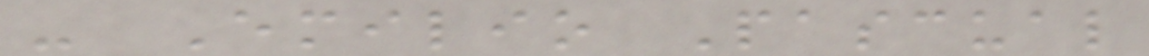- Emilio Pascual
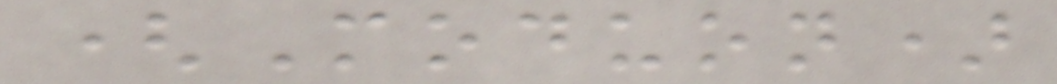(Moduon)
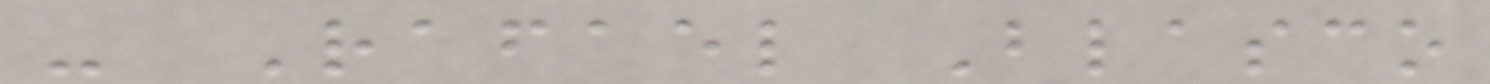- Rafael Blasco
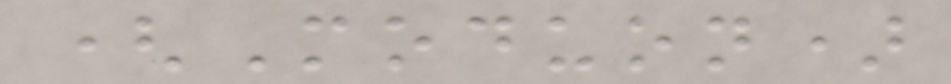(Moduon)
